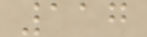117
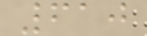610
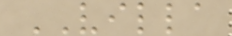VILLA
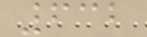632
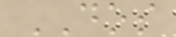DOS
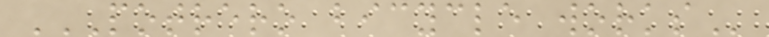POTRERO BICYCLE WORKS
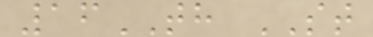16TH ST
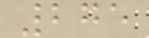275
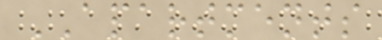APARTMENTS
